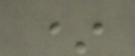*
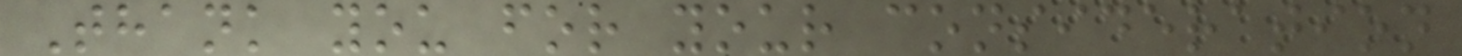Thank you for your consideration
